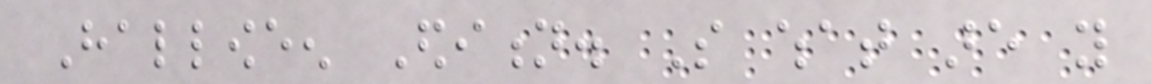Halloween Edition. So what are you
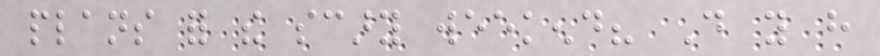plans for the scary weekend? Do you have
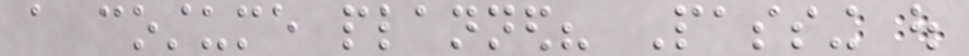a costume planned? Passing out
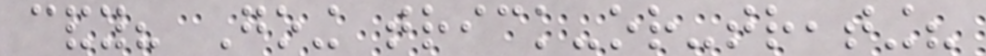candy? Going trick-or-treating?
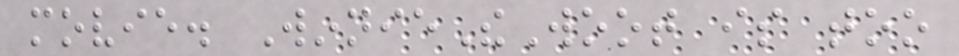movie. WinnieTheWoot is too
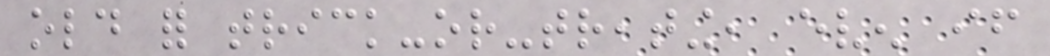old for trick-or-treating, even if
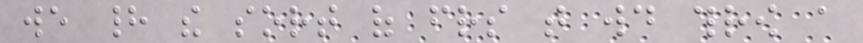we had the sort of friends that would throw a
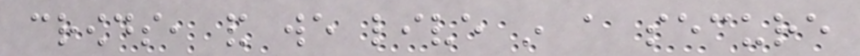crowds, and we live in a secure
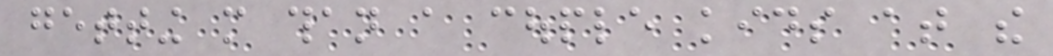getting more than a couple kids at the
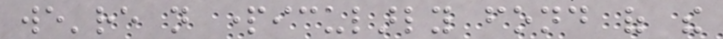we're not particularly fond of the
